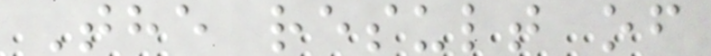The result of
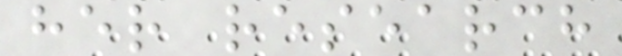her research
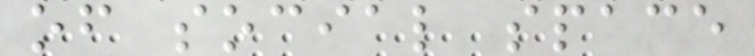of social space
